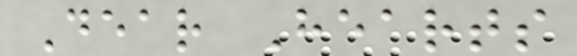Dear Hearts
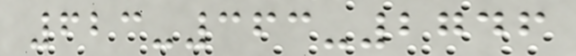623-363-2746
